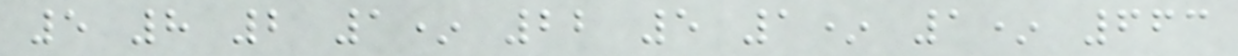5 8 2 1* 22 5 1* 1* 663
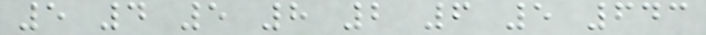5 4 5 8 2 6 5 643
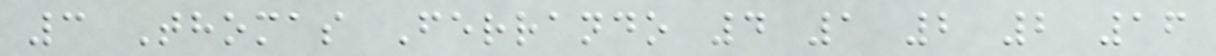3 Thomas Ferrando 4 1 2 2 16
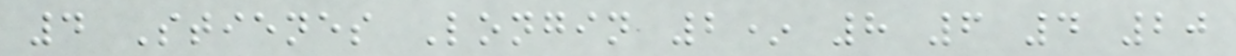4 Stienes Longin 2* 8 6 4 20
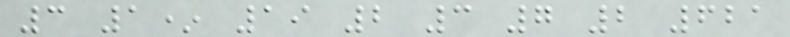3 1* 19 2 3 7 2 621
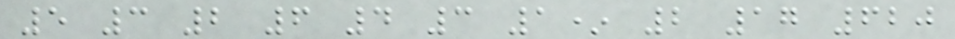5 3 2 6 4 3 1* 2 17 620
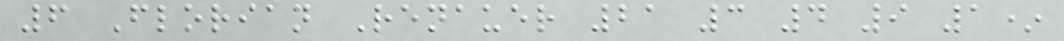6 Florian Renauer 21 3 4 9 1*
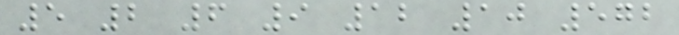5 2 6 9 12 10 572
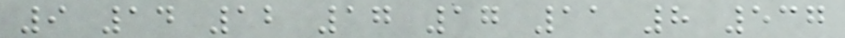9 14 12 17 17 11 8 537
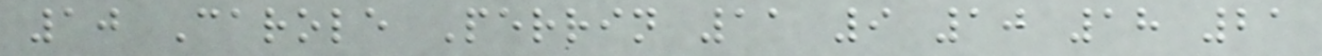10 Carole Perrin 11 9 10 18 21
